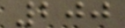200
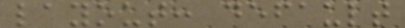layout: default
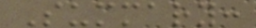Summary:
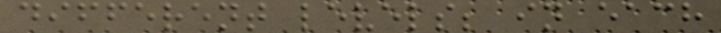different levels; in each
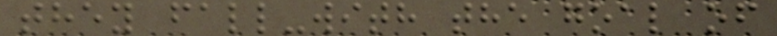they fall-with the goal of
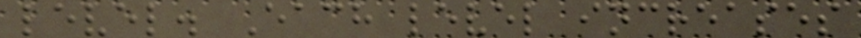level. Each level increases
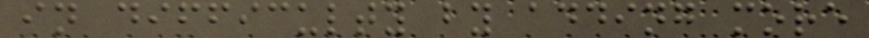in difficulty by adding more
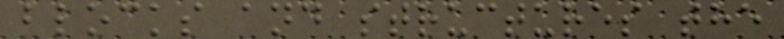blocks and structures the
